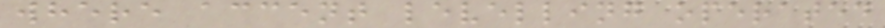where accent levelling operated
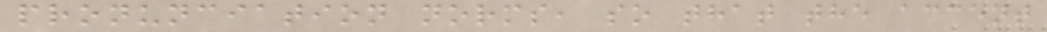pronunciation norms, so that the accent
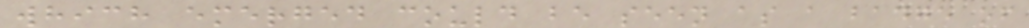which emerged could be seen as a badge of
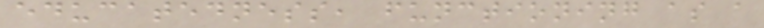educatedness, functioning as a
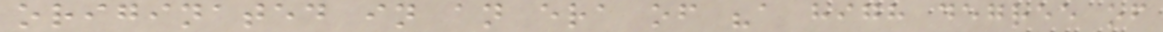originated in an era of "a high degree of
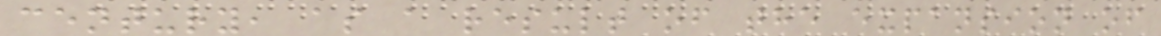century, as a result of the expansion of
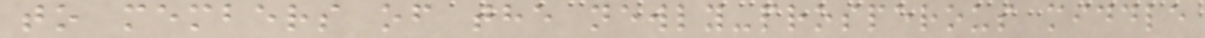to members of the newly-prosperous middle
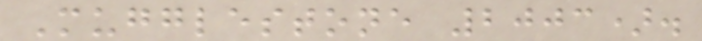Mugglestone 2003).
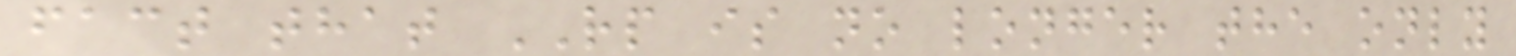fact that RP is no longer the only
